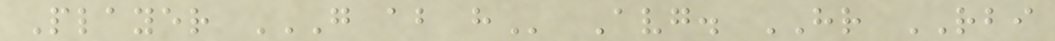Player G AB H Avg. HR RBI
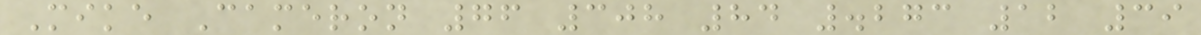Mike Cameron 76 308 84 .273 12 39
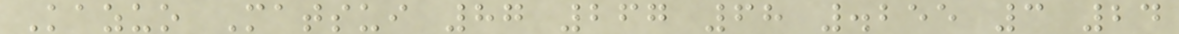Kazuo Matsui 87 267 68 .255 3 24
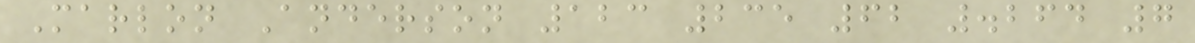Marlon Anderson 123 235 62 .264 7
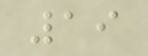19
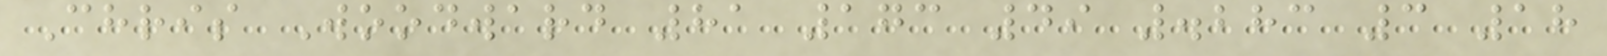Chris Woodward 81 173 49 .283 3 18
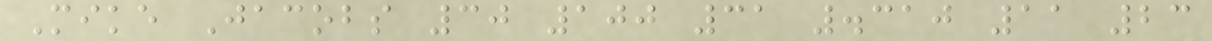Mike Jacobs 30 100 31 .310 11 23
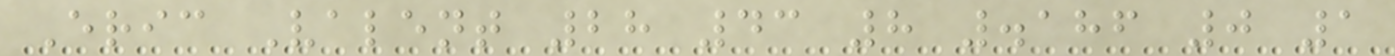Eric Valent 28 43 8 .186 0 1
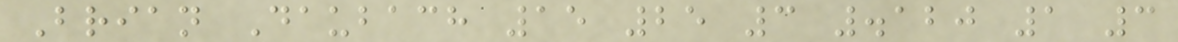Brian Daubach 15 25 3 .120 1 3
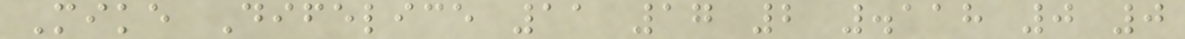Mike Difelice 11 17 2 .118 0 0
